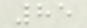85
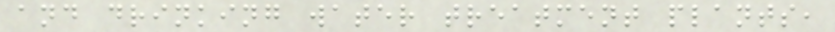and drinking water treatment plants,
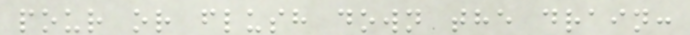pour or flush down the drain:
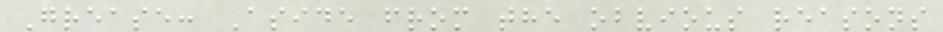Grease: Aside from the obvious reasons
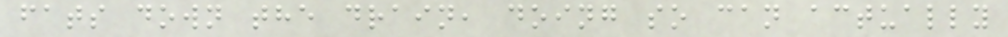fats down the drain, doing so can actually
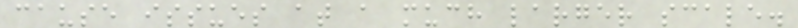cause issues at a much larger scale.
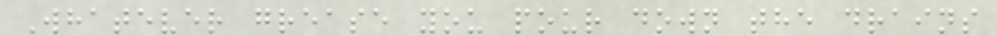Whatever grease you pour down the drains
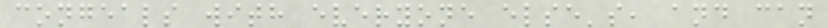congeals with everyone else's, and can
